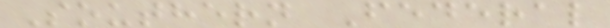Southern Federal
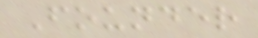Founder
